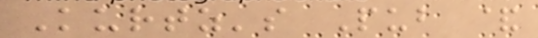Kurtz's Pub &
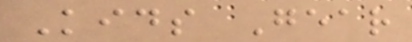Kids Gear
